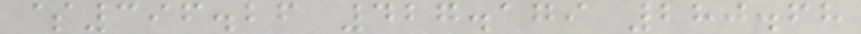$396.26 427.179 280.68
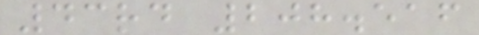43rd 208.516
